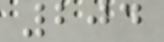204
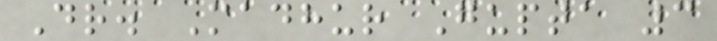Dr. Madhur Gupta 3
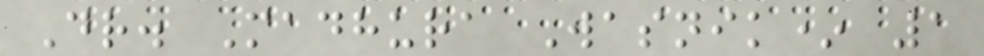Dr. Madhura Wasnik* 1
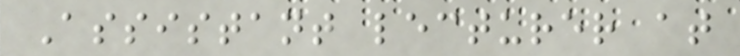Assistant lecturer at
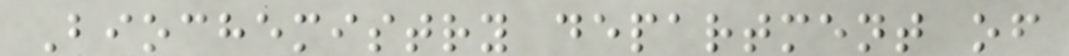Biochemistry department of
